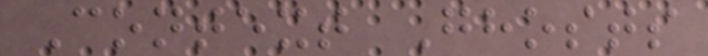Context Ghosts
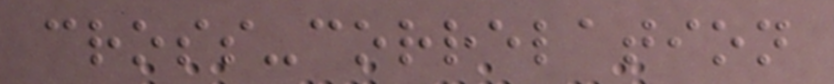cross-correlation
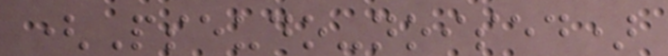(Pseudo-noised)
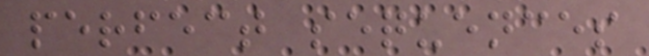perfect sequences
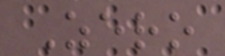Zero
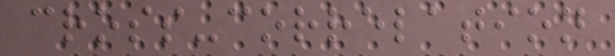cross-correlation
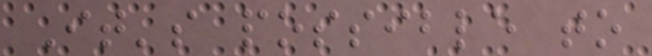It's possible to
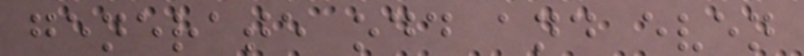generate odd and even
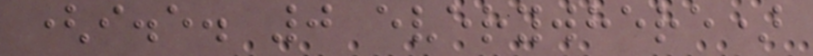(i.e. 0 everywhere)
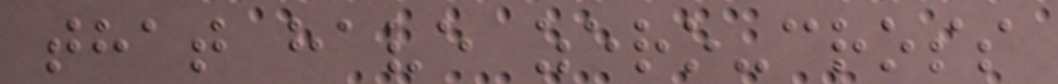that have zero-cross
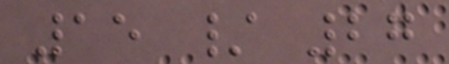15 / 27
